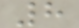8
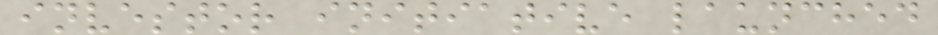investor initiative launched
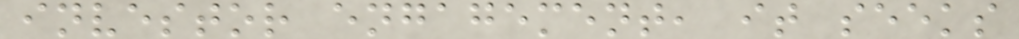investor engagement, it seeks
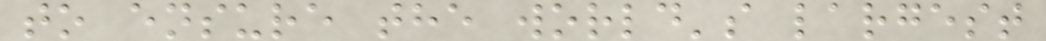to ensure the world's largest
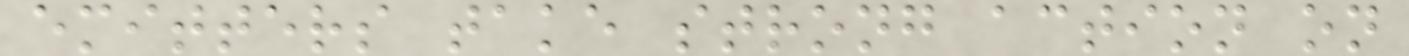emitters take strong action on
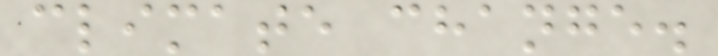climate change.
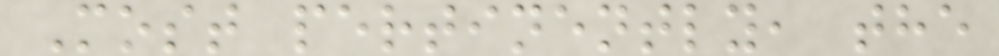Most pertinently, the
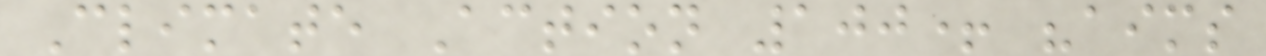Climate Action 100+ "aims
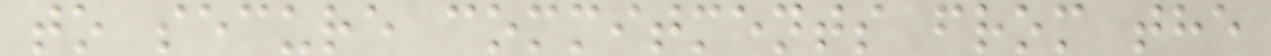to secure commitments from the
